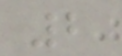2
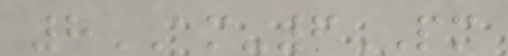8AM-6PM
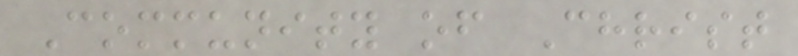Community of Christ
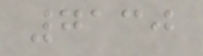7130
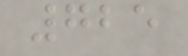725
